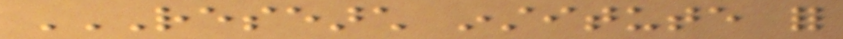RESEARCH INSTITUTE FOR
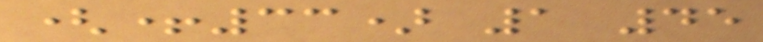(+33) 1 45
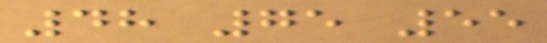48 75 55
